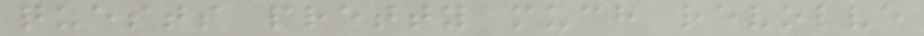quests pretty much revolve
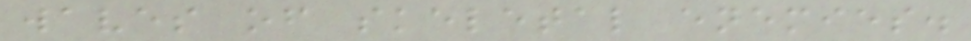waves of skeletal enemies.
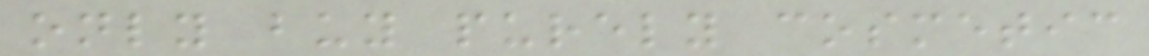only buy purely cosmetic
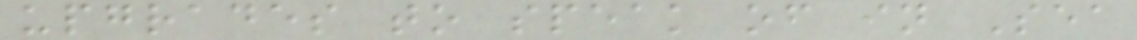upgrades to speak of in Sea
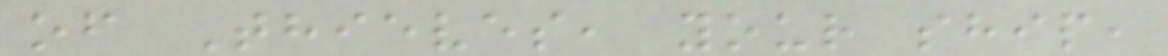of Thieves, your ship,
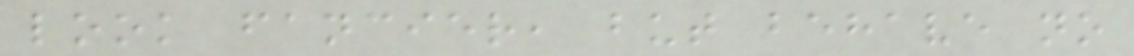look fancier, but behave no
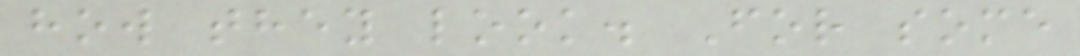how they look. For some
